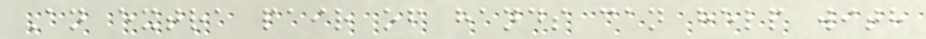An extra pair of hands can help with
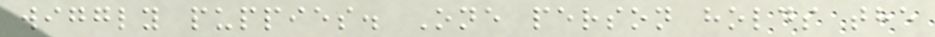wiggly puppies. One person holds the
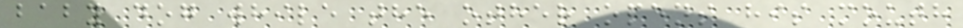baby dog while the other opens his mouth
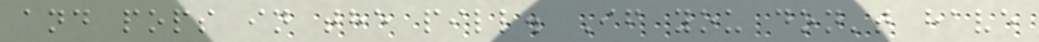and pops in the pill. If you don't have
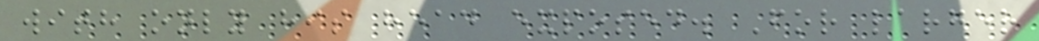with only his head exposed. For larger
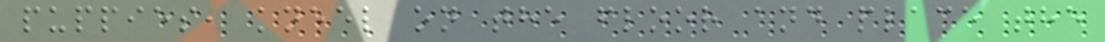puppies, kneel on the floor and place the
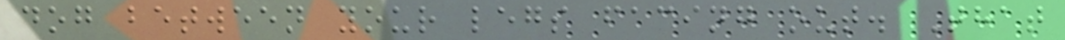dog between your legs facing out. That
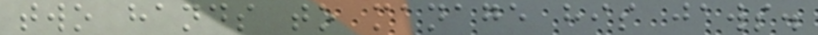two hands to manage his jaws.
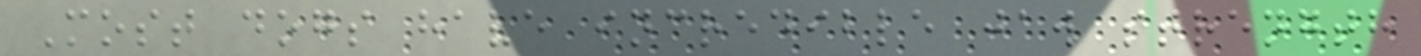Most dogs have incredible jaw strength
